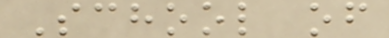School of
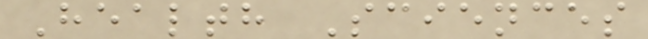Health Sciences
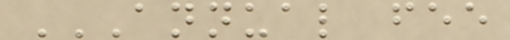ANNUAL FEE
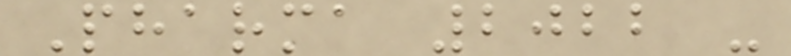Pharma 2022 -
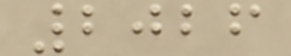2026
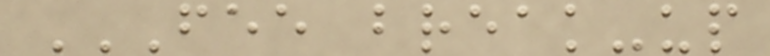FEE BREAK-UP
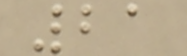21
